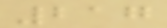217
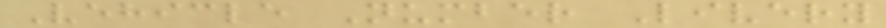Vehicle Number Livery
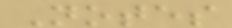Notes
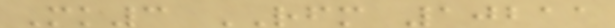Mk3 RFM 10211
